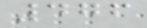476
